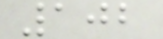102
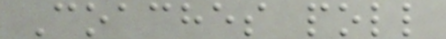Coaches poll
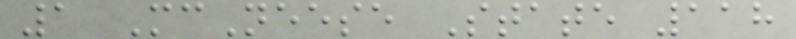1 McNeese State 118
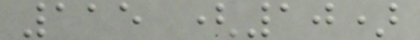115 (10)
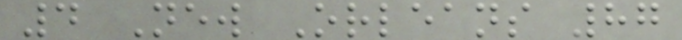4 New Orleans 87
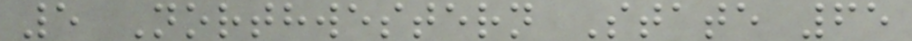5 Northwestern State 65
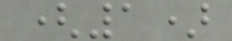(1)
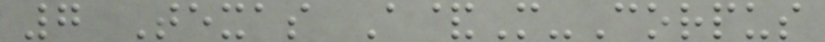7 Texas A&M-Corpus
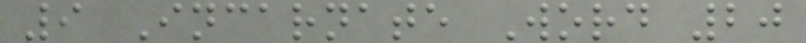9 Incarnate Word 20
